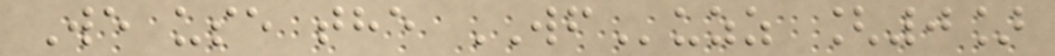We use the WFuzz [0]
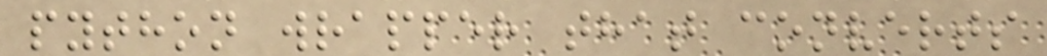python wrapper that converts
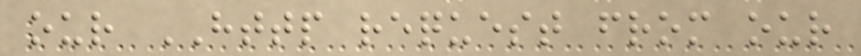our HTTP request from our
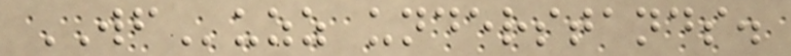WFuzz understands.
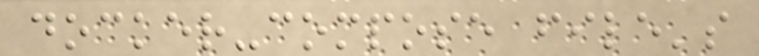docker-compose file's
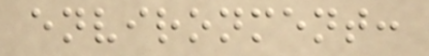environment:
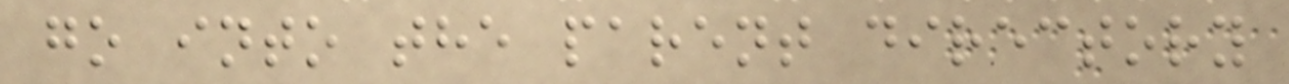go into the parent directory
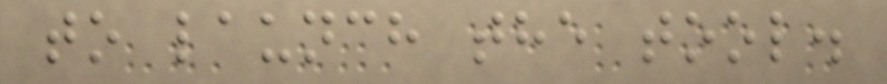to launch the tool.
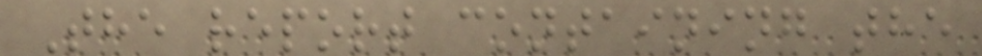The report containing the
